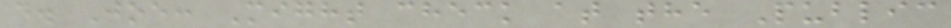d. Joe: Might check at the Public
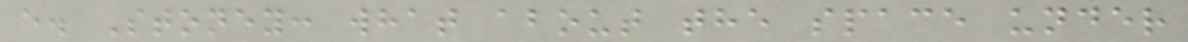e. Stoney: what about the space under
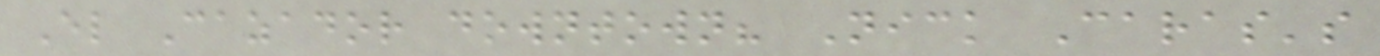El Cazador downtown? Nick Caras's
